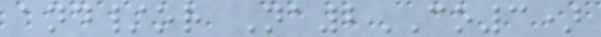and/or Na2CO3)
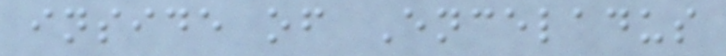inside of Enceladus
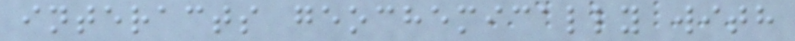interacts geochemically with
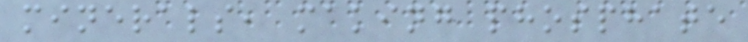minerals, making phosphate
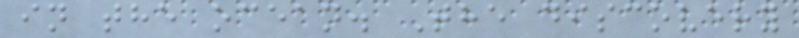in the ocean. The discovery
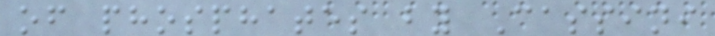of phosphates by Cassini
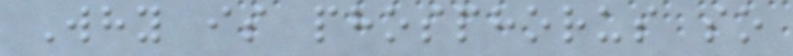Why is phosphorus so
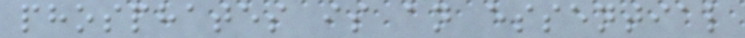phosphates is an essential
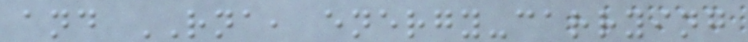and RNA, energy-carrying
